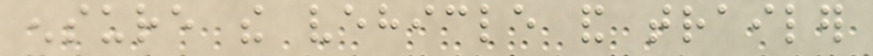ensure the vehicle and trailer
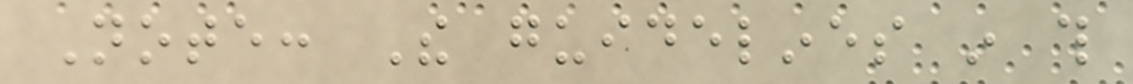Note: The guidelines in this
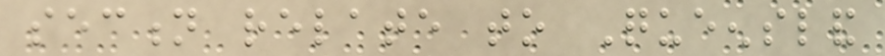section relate to Queensland
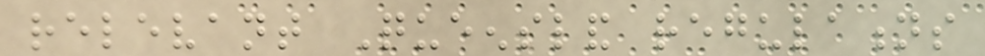relevant Queensland regulations
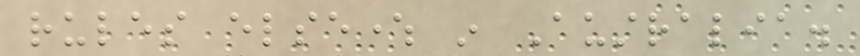rules elsewhere in Australia.
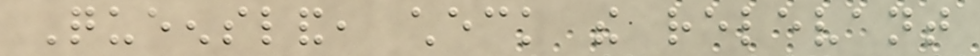Queensland, check the relevant
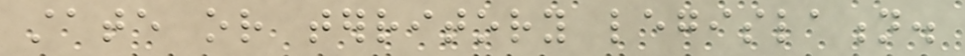state or territory legislation.
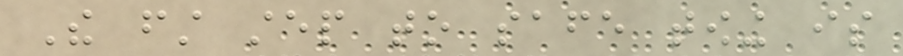The first step to safe towing is
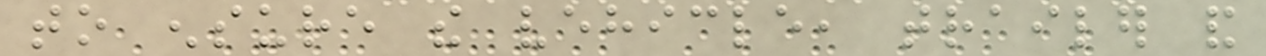to ensure the vehicle, trailer and
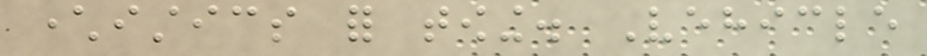characteristics for towing. Vehicle
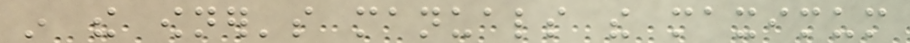in the owner's manuals the maximum
